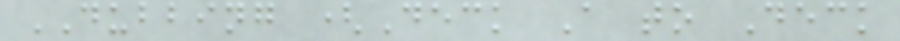DUBBING (Deck A to Deck
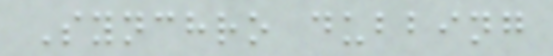Synchro dubbing
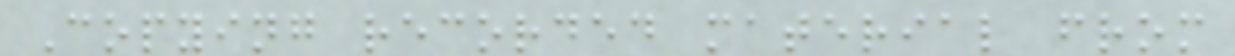Copying recorded material from
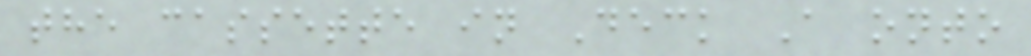the cassette in Deck A onto
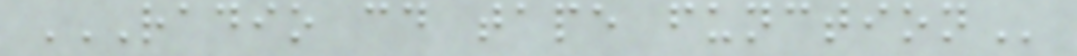RADIO CD TAPE FUNCTION
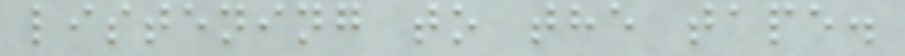listening to the tape.
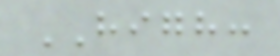HIGH:
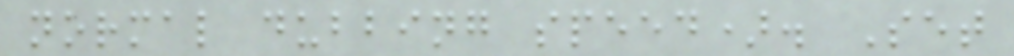normal dubbing speed). Set
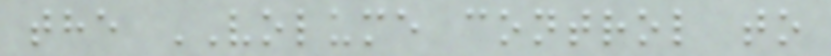the VOLUME control to
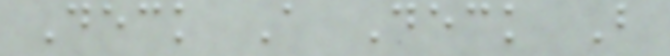Deck A Deck B
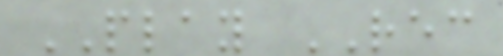PLAY REC
